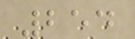254
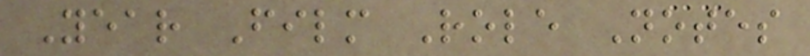Year Film Role Notes
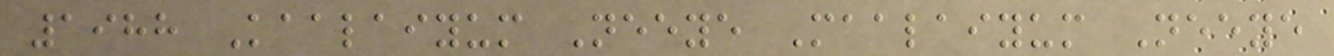1988 Kaalaiyum Neeye Maalaiyum Neeye
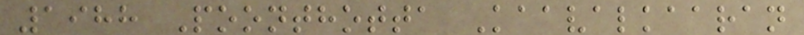1988 Poonthotta Kaavalkaaran
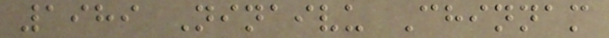1989 Ninaivu Chinnam
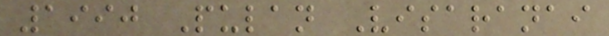1990 Pulan Visaranai
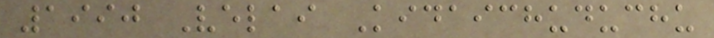1990 Velai Kidaichuduchu
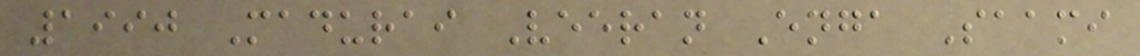1990 Madurai Veeran Enga Saami
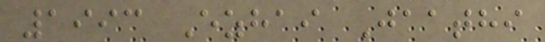1993 Ezhai Jaathi
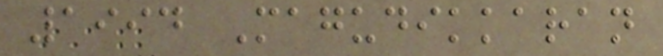1994 Magudikkaran
